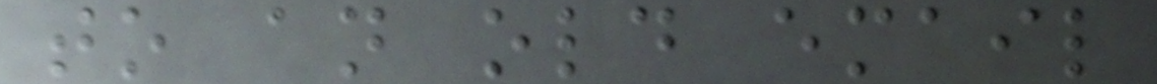to an old email
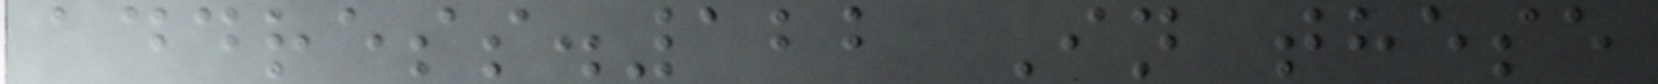address.122 In these
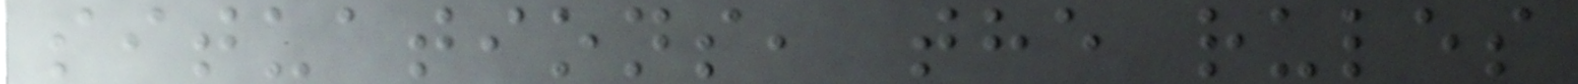situations, the rules
